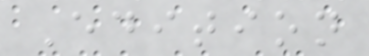Edition
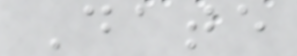Date
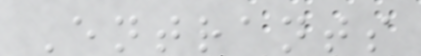Entrants
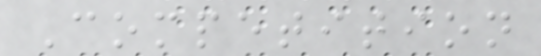Competition
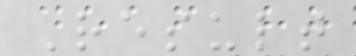Result
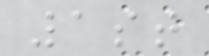1st
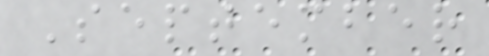September
